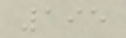195
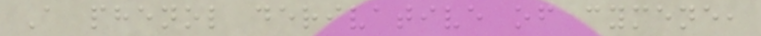A phenol derivative of cymene,
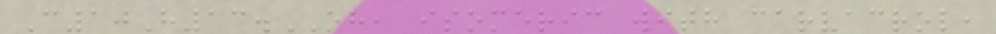C10H13.OH, isomeric with carvacrol,
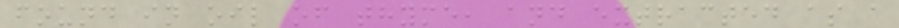found in oil of thyme, and extracted as a
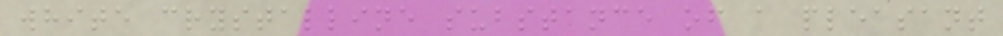white crystalline substance of a pleasant
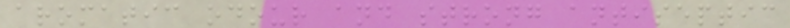aromatic odour and strong antiseptic
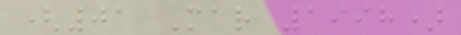(01 Mar 1998)
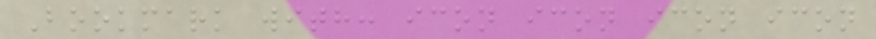Bookmark with: icon icon icon icon
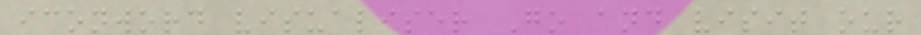iconword visualiser Go and visit our
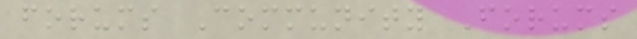forums Community Forums
